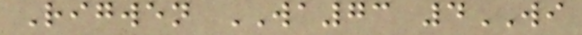Rigwen WA73 4WI
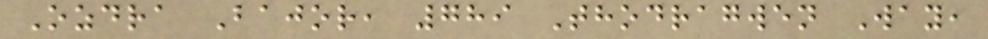Ozdra Bajor, 789 Thodragwen Way,
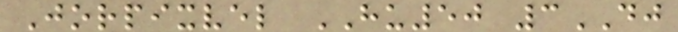Jorpixvel HU50 3DJ
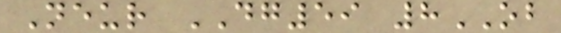Neur DG59 8OB
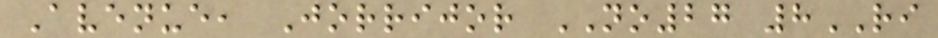Avenue, Jorrijor NO27 8RI
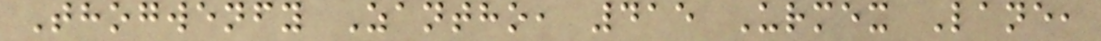Thogwenfy Zantho, 415 Urmex Lane,
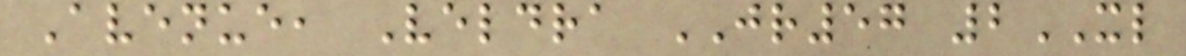Avenue, Veldra JR57 2XL
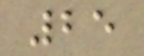25
